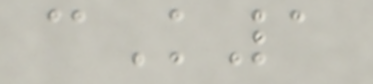cK1
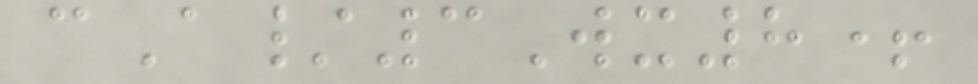cA/3Wx8+
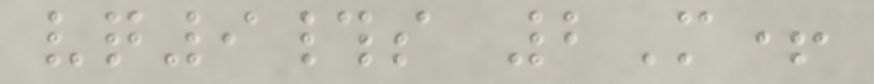vq9#s 2M+
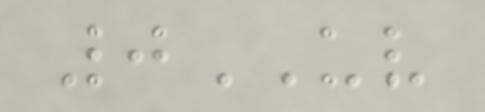0UV
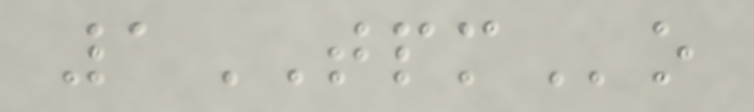1TPMo
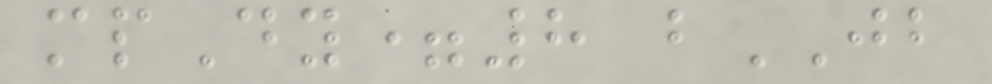mpDy=8 bJB
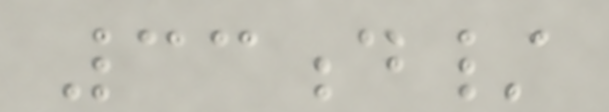33d/
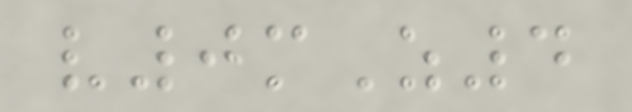v0mZ4
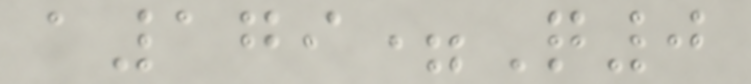a179=Q0
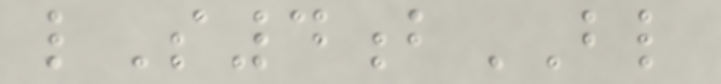lS4bBL
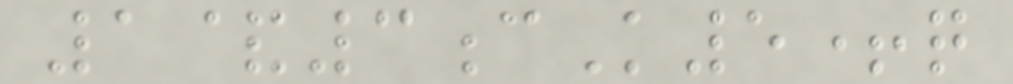1&3cK5+q
